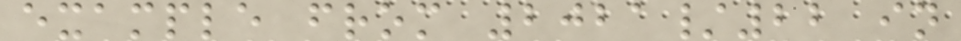example from 2021/22 in
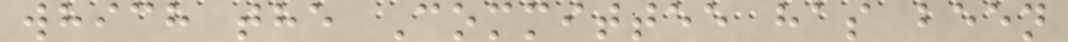which the Committee has been
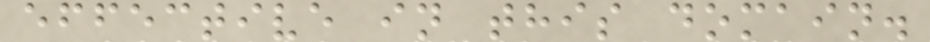effective in this domain.
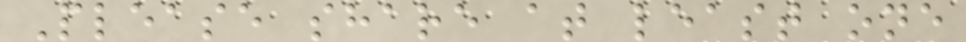Please share at least one
